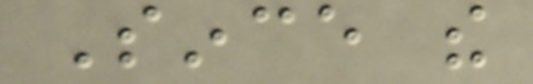Since the
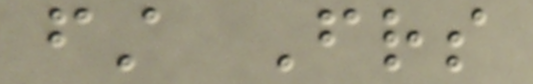first Friends
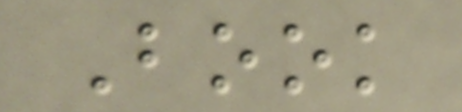Book
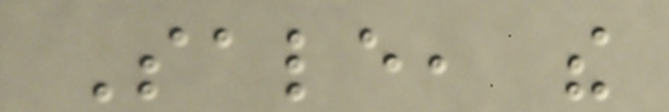Sale, the
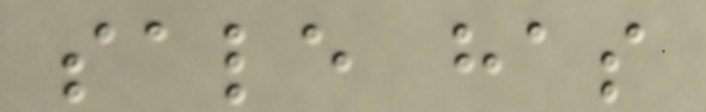sale has
